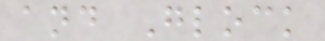and Glock
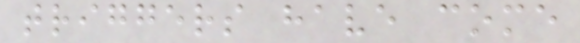triggers have come
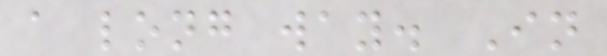a long way. In
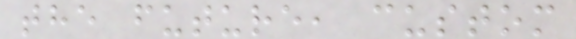the future, custom
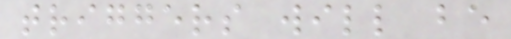triggers will be
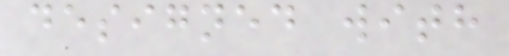designed with
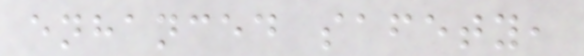enhanced safety,
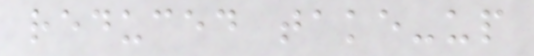reduced take-up
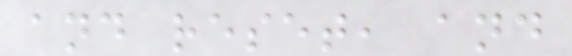and reset, and
